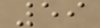59
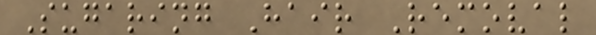Sugaring Hair Removal
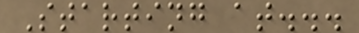Starting at...
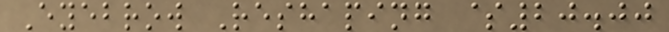Eyebrow Reshaping $20.00
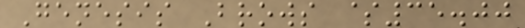Genesis Brows $35.00
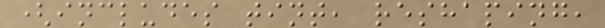(includes tint, reshaping,
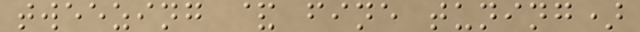tweezing & fine tuning)
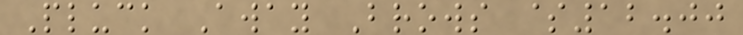Pluck Away Brows $12.00
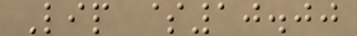Lip $10.00
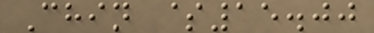Chin $15.00
